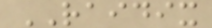RAIDIX
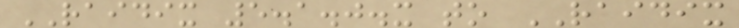RAIDIX 5.1.0.x to RAIDIX
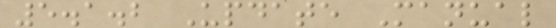5.1.2 Update Manual
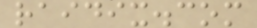raidix.com
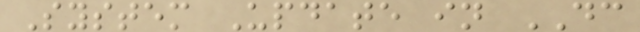System Update in DC
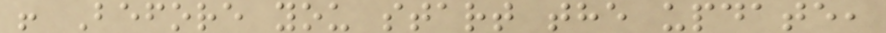! Before you start the update,
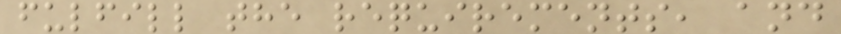fulfill the requirements, and
